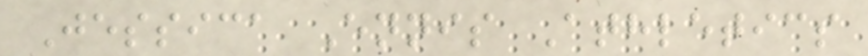Jessica Ennis Athletics
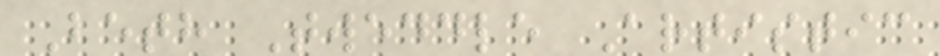Beth Tweddle Artistic
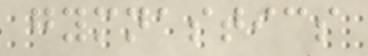gymnastics
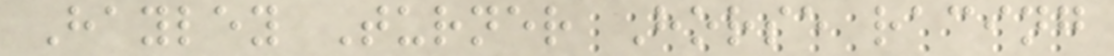Hayley Turner Horse racing
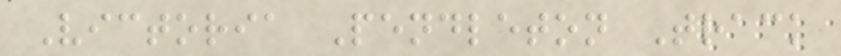Victoria Pendleton Track
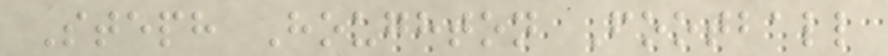Steph Houghton Football
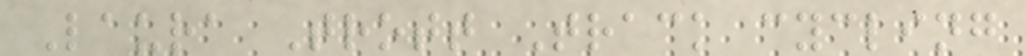Laura Trott Track cycling
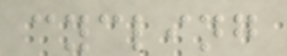cycling
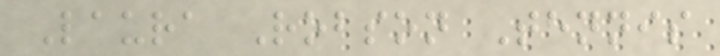Laura Robson Tennis
